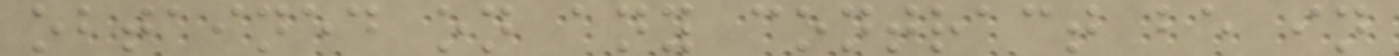obtained on any contract be in
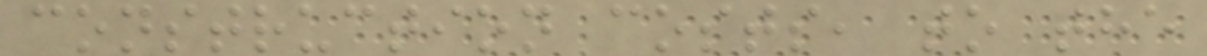construction costs, to the
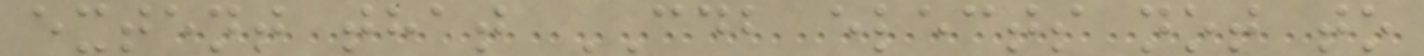extent that CDB elects not to
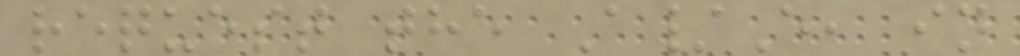request the A/E, in
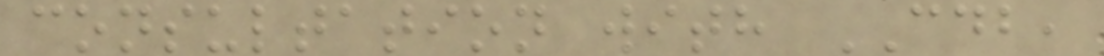consultation with CDB,
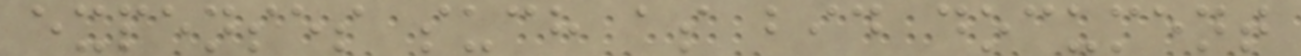expenses such as bid document
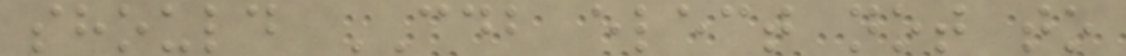should CDB elect not to
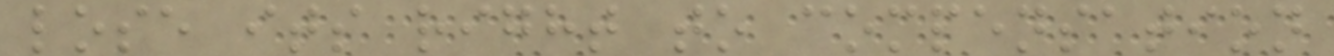lose its right to compensation
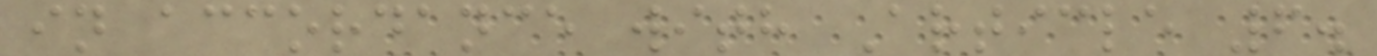in accordance with Article 6.
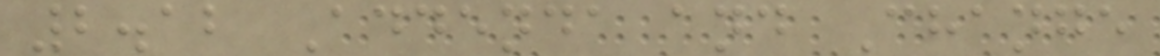2.12 Addenda and Change
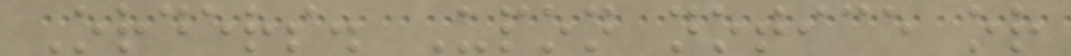Orders. Upon notice or
